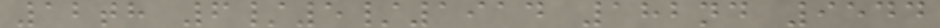12th 6/5/1914 182nd 9544
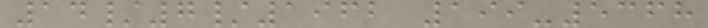14/7/1962 199-5368
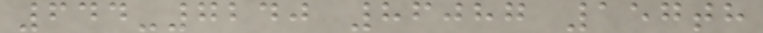644-7240 86087 157th
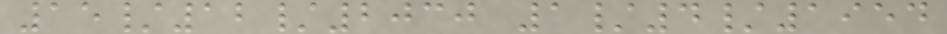15/12/2030 1/4/1954
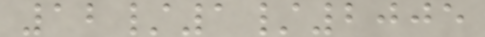12/1/2005
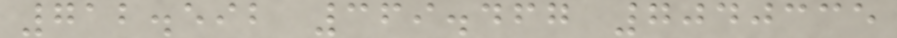712.592 369.467 7040335
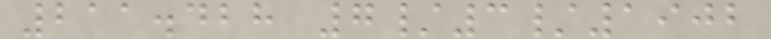211.428 7/3/1902
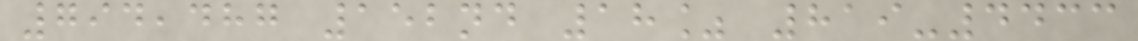794,487 152nd 18% 819-4433
